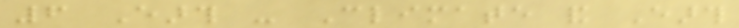6 Earth - Climate and Earth
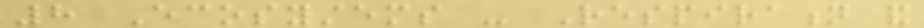8 Ecosystems - Respiration and
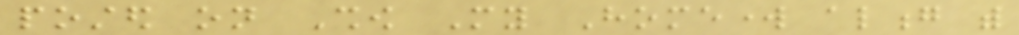posted on Show My Homework along with
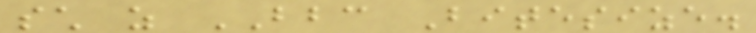such as BBC Bitesize.
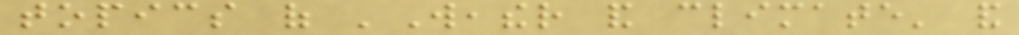topics of 'Weather and climate' and
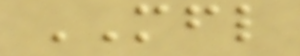MFL
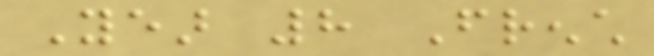Year 8 French
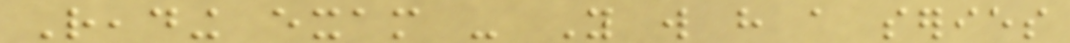Reading exam - You will have a series
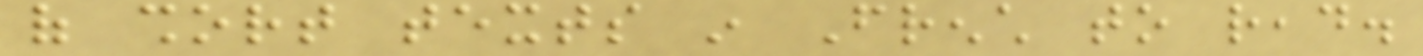of short texts in French to read.
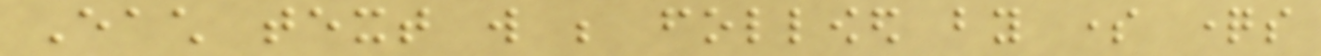Each text will be followed by some questions
